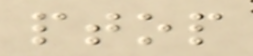ptop
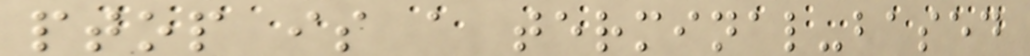ptop is a terminal-based
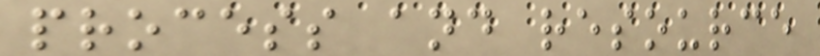process and resource
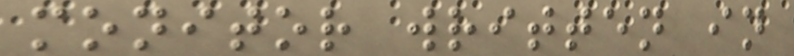monitor written in
